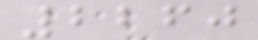2260
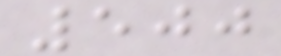500
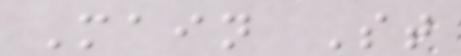Main St
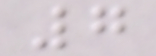7
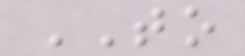TO
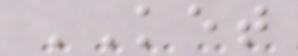KET
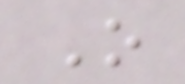O
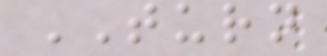TURN
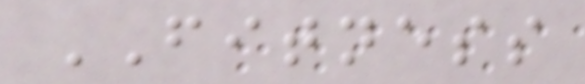FITNESS
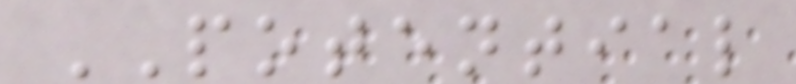POTENTIAL
